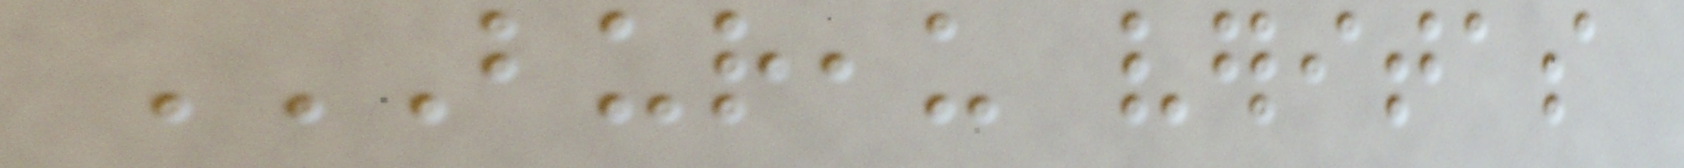BUREAU VERITAS
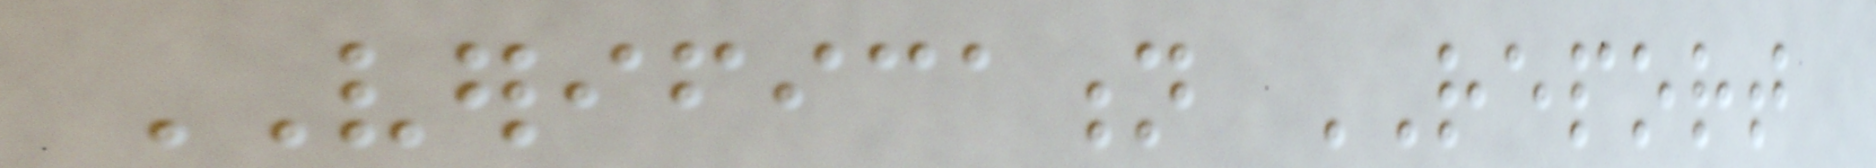VERIFICATION REPORT
